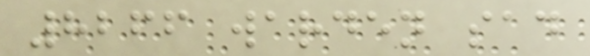8266 warden sad
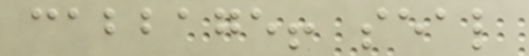cabbage! seal
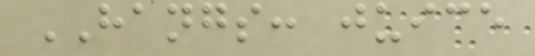HANGS: juice
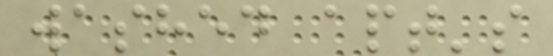washed apt's
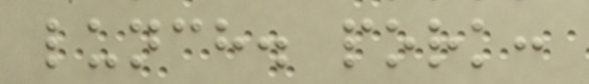lunch. pork:
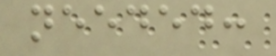needed:
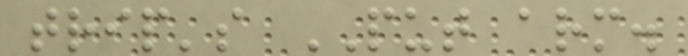trip's PUT arm.
